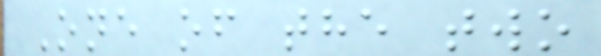One of the two
